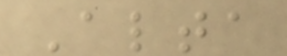Alta
